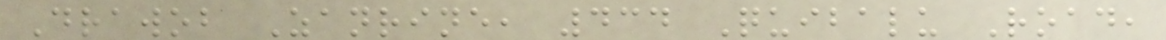Drawob Zanrine, 434 Quibalu Road,
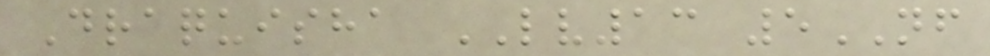Draquisha LV13 5NF
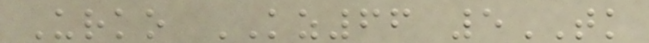Urko KZ66 5TK
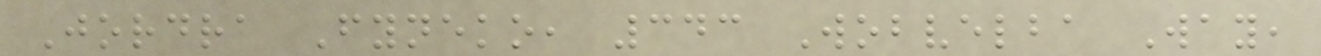Jordra Fyneko, 343 Wobvelba Way,
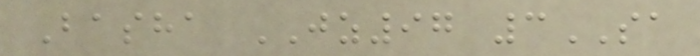Basha JZ97 3SA
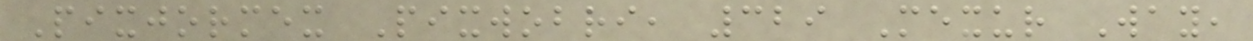Pixjormex Pixwobri, 329 Mexur Way,
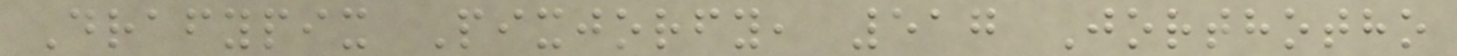Drafypix Pixjorfy, 517 Jorthotho
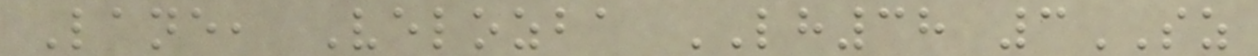Lane, Velozba LH38 3SZ
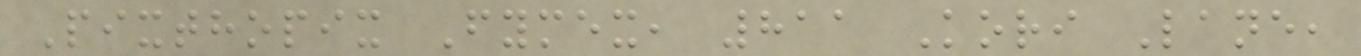Pixthopix Fymex, 811 Kori Lane,
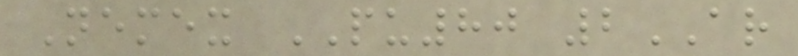Nemex PU80 2AR
